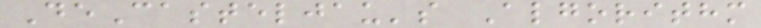DeCasteljau's Algorithm
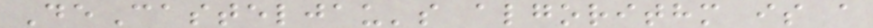DeCasteljau's algorithm is a
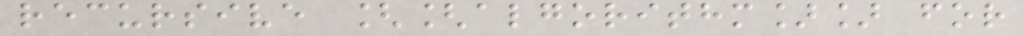recursive [[algorithm]] for
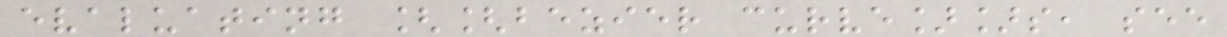evaluating [[bezier curve]]s, see
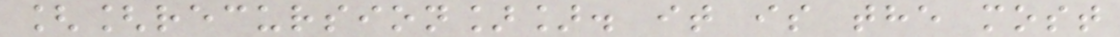[[recursion]]. it is the most
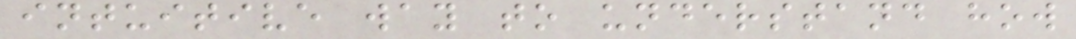intuitive way to understand how
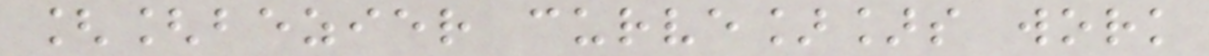[[bezier curve]]s work
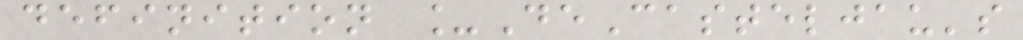definition _DeCasteljau's
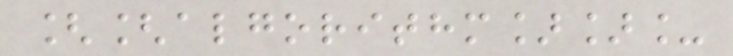[[algorithm]]_
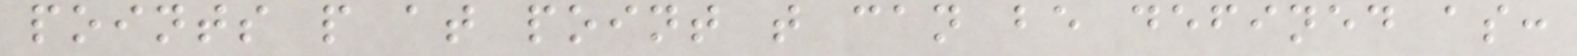points p at point t can be defined as:
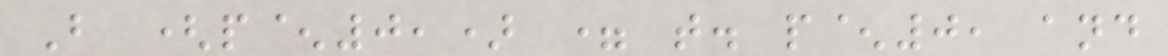B (p^0,) = t. p^0, and
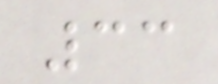33
